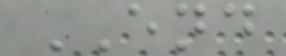END
